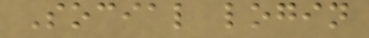Social login
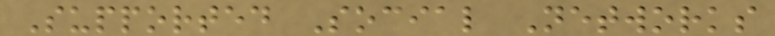Supported Social Networks
